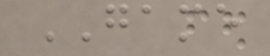GAME
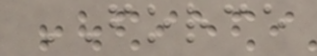FORCE
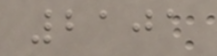2101
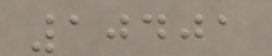10401
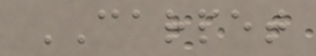CARPET
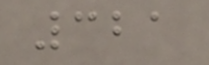321
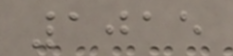1015
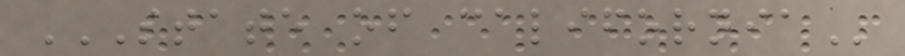STATE OF CALIFORNIA
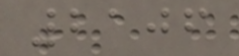2106
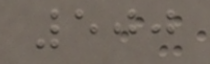500
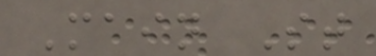Main St
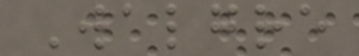Walgre
